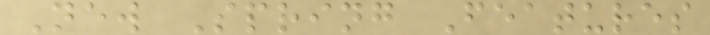New Spring Features
